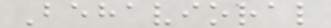Behavioral
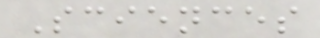Sciences
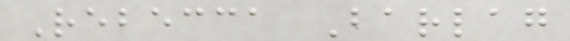Rebecca Barlag
